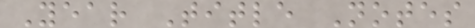Year Title Notes
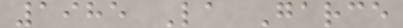1985 La Garce
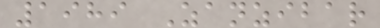1989 Zanzibar
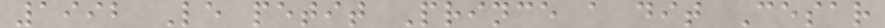1992 Le petit Prince a dit Cesar
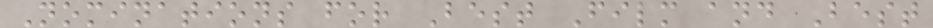Nominations for Best Film and Best
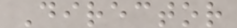Director
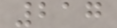217
